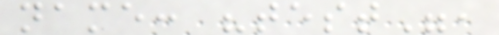name: "test",
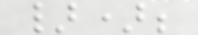});
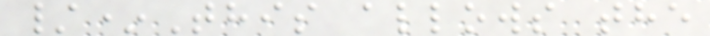/*This allows the
